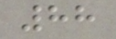88
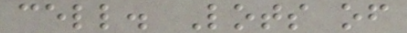cell. Lots of
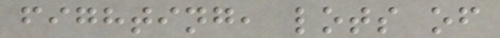fighting, lots of
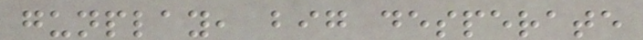gunplay, big desperate
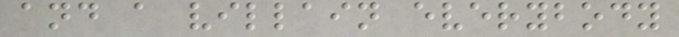and a villain everybody
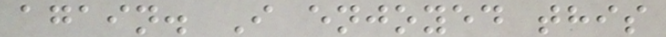again. I enjoyed this
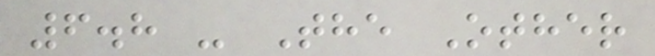6.8 - The Other
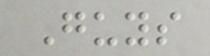Guys
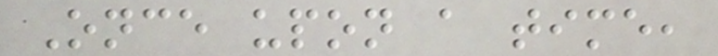Once upon a time,
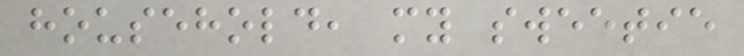household, my sweetie
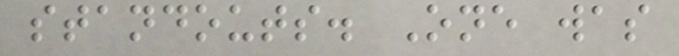standouts. One was
